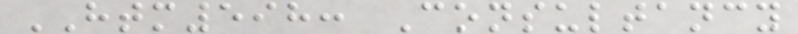HTM598: Consultancy
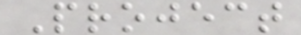Project
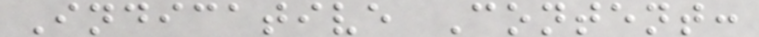Indicative Content:
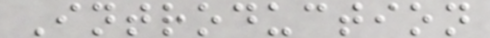Introduction
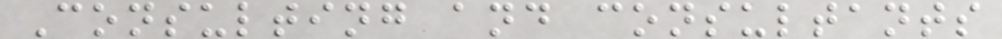Consulting and consultants
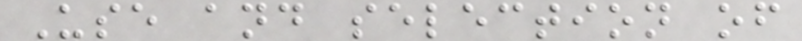Use and selection of
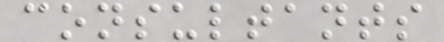consultants
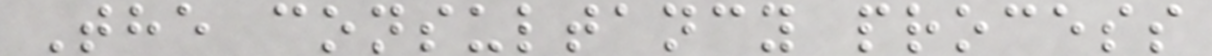The consultancy process
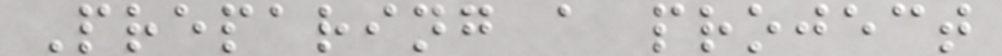Preparing a project
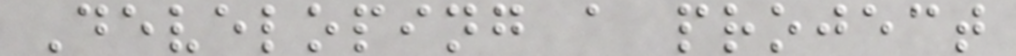Developing a project
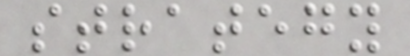strategy
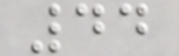44
